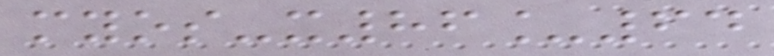myos-x86_64
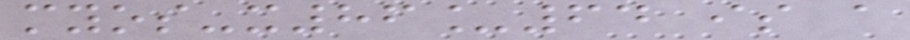myos-x86_64 is a
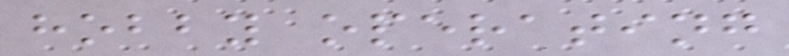hobby operating
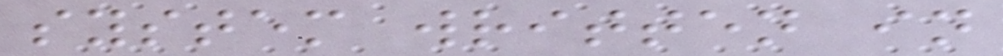system written in
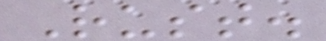Rust.
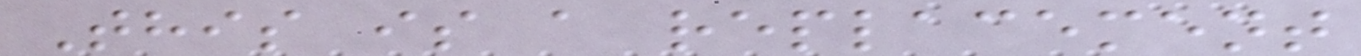This is a replacement
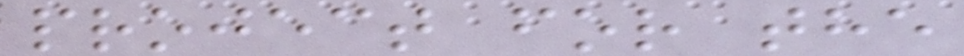project for the
